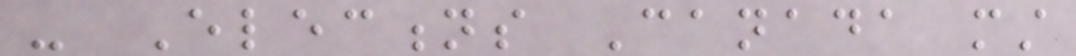- Elections Canada must
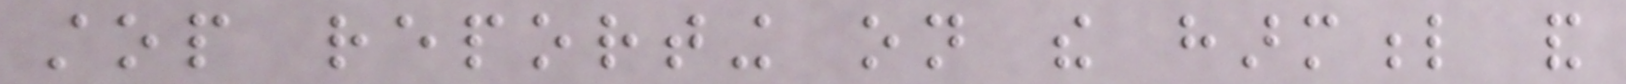stop reporting on the harmful and
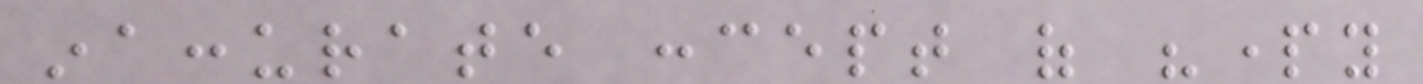inaccurate concept of "party
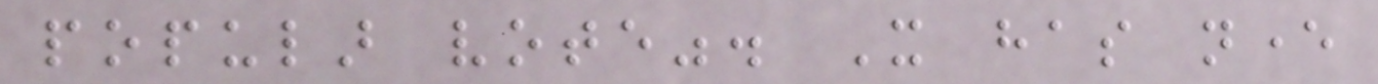popular vote". It has never
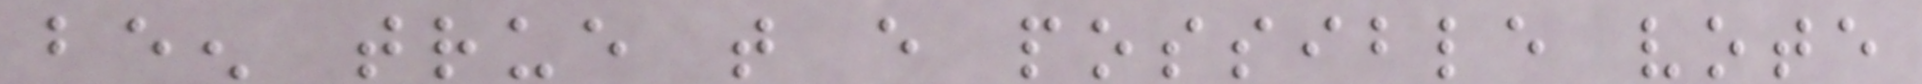been true that every possible vote
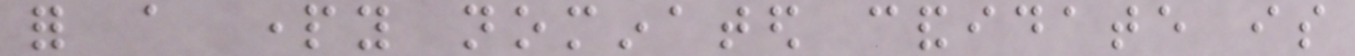for a party nominated candidate is
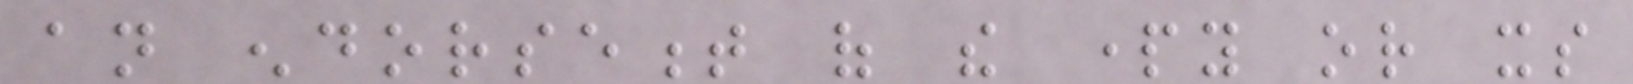an endorsement of the party or its
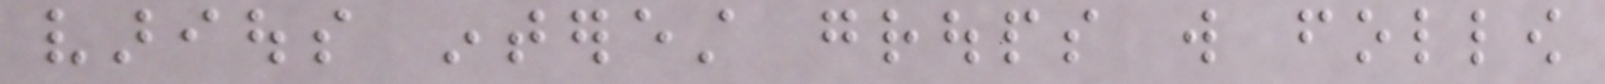various interest groups will follow
